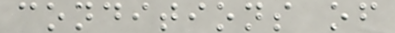conditions of
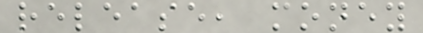release, money
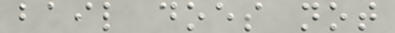bail does not
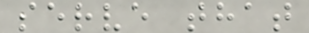serve that
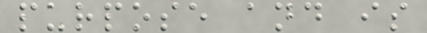purpose and is
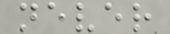never
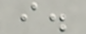i.
